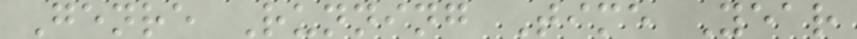Genre Running Time Year
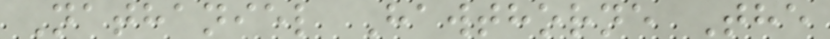Nathaniel Hawthorne The
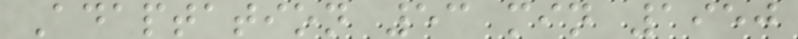Adaptation 53 min 1950
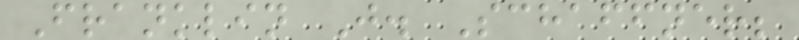Franklin J. Schaffner;
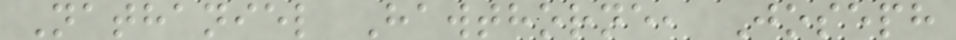Nathaniel Hawthorne, Joseph
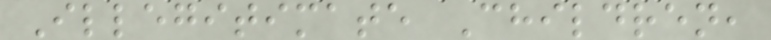Illegitimate Children,
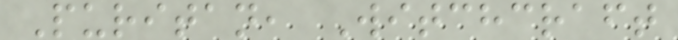Puritan, Witchcraft
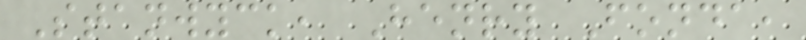Stanwyck, Henry Fonda,
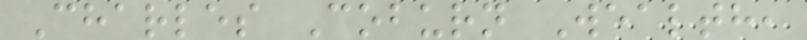Charles Coburn Wealth,
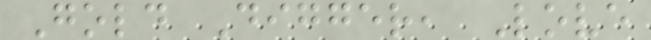Gold Digger, Love
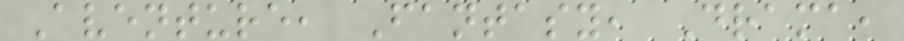Aventure, Fantasy, Drama,
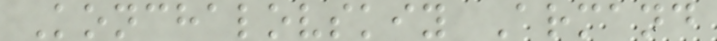Konchalovskiy Armand
